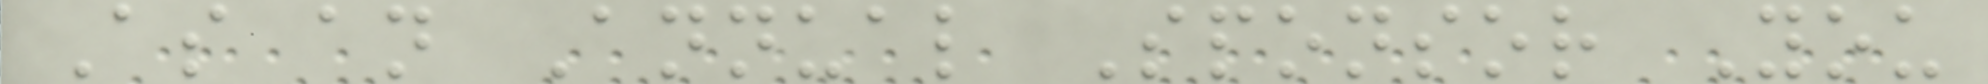As an Annual Sponsor You
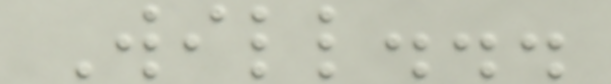Will...
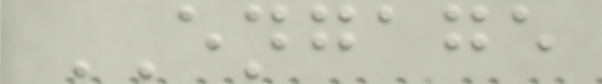ENGAGE
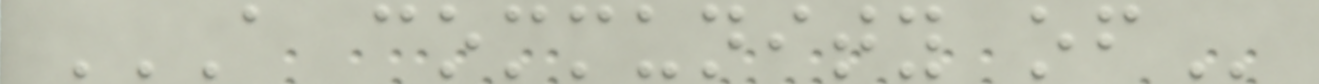A COMMUNITY OF
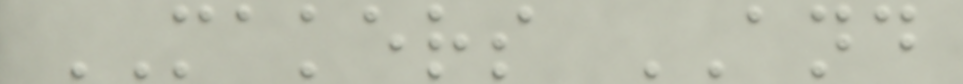MAKERS AND
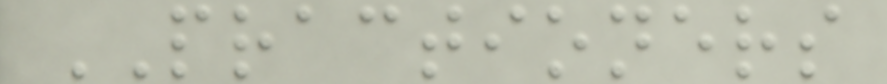PRACTIONERS
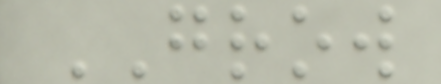GROW
